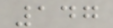147
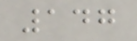147
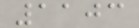1103
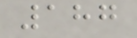187
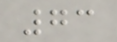73
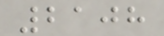2108
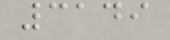3149
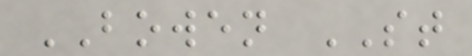BOWEN ST
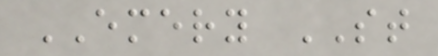EMERY ST
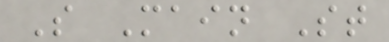S Main St
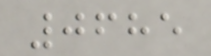0685
